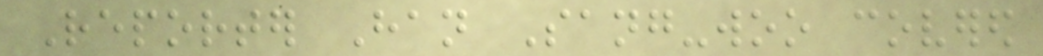Reporter Han Sang-woo covered
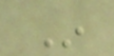In
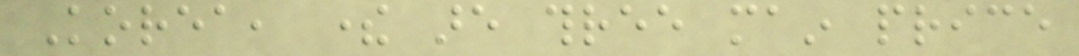Korea, there are three main price
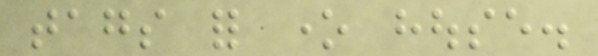tags for one house.
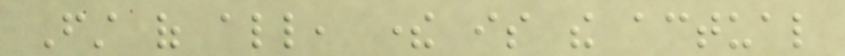First of all, there is the actual
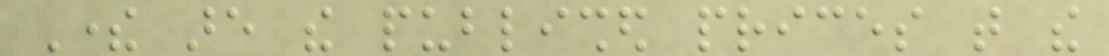There are the published prices that the
